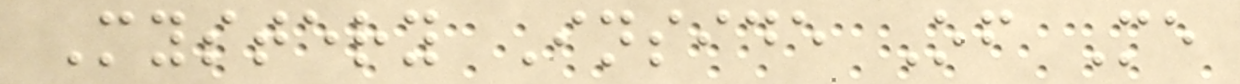Mystery Inside Of Me
